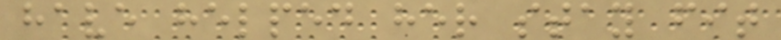have helped her stay fit
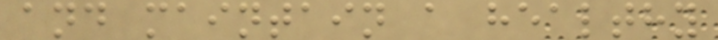and maintain a healthy
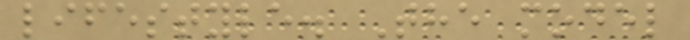lifestyle. The model
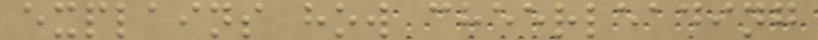explains how cheerleading
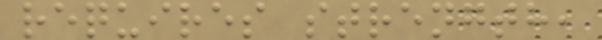requires strength,
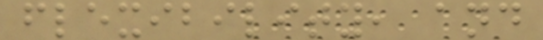flexibility, and
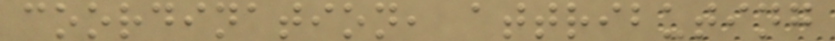coordination, attributing
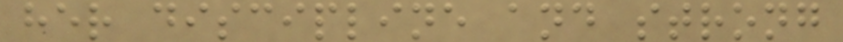her discipline and strong
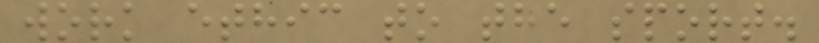work ethic to the sport.
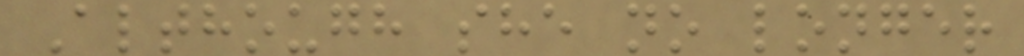Although she no longer
